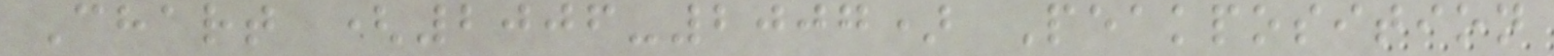Chart (2006-2007) Peakposition
